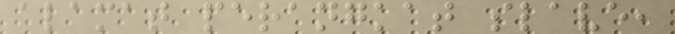alamat perangkat slave,
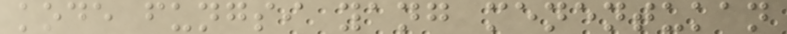kode fungsi yang menentukan
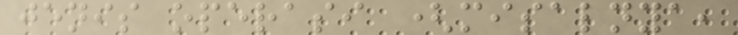jenis operasi (misalnya,
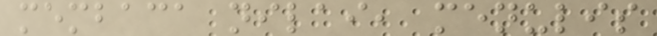membaca nilai, menulis
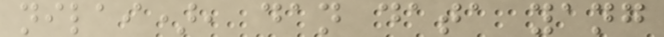nilai), dan data yang
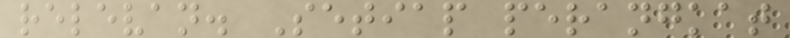relevan. Setiap perangkat
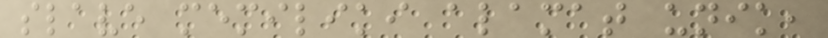slave memiliki alamat unik,
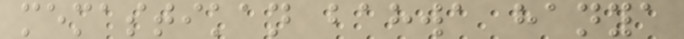memastikan bahwa hanya
